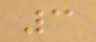3
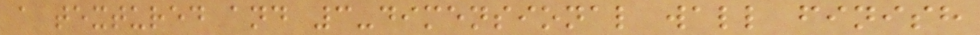a textured and 3-dimensional wall finish
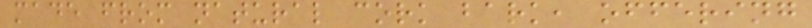made from natural cork bark, offering
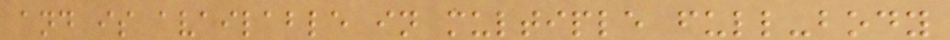and is available in multiple full-body
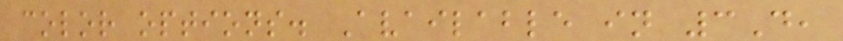color options. Available in 3D,
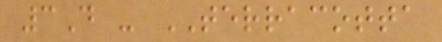3D - TERRACOTTA
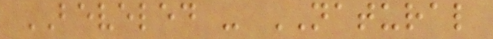BEVELED - NATURAL
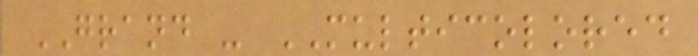GRAND - MULTICOLORED
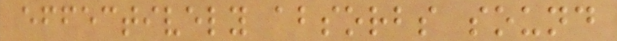effectively absorbs sound
